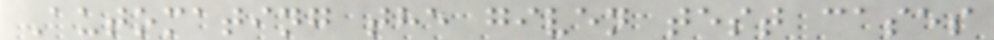Automating the given test cases
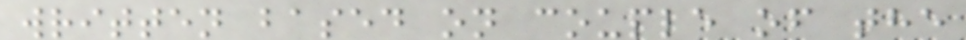written based on couple of the
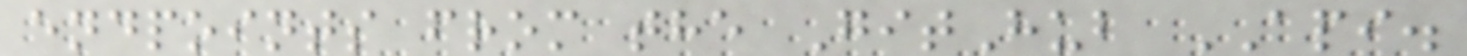endpoints from the GitHub API.
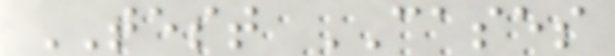TEST CASES
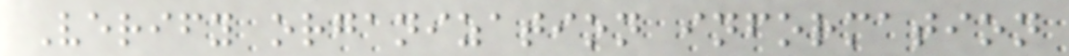Verify organization information
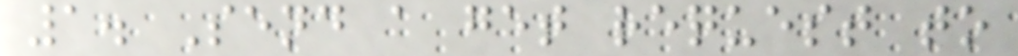1. Send a get request to
